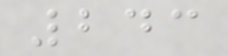243
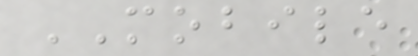MOBILE
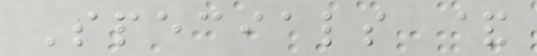Specials &
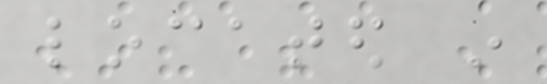located in
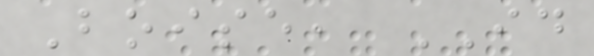Boise, ID
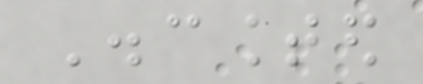Discounted
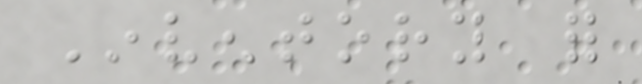Inventory for
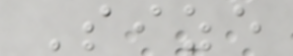Size
